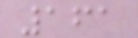161
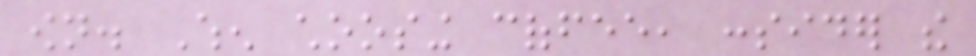own. When choosing coffee, consider the
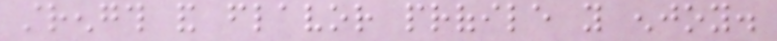strength and flavor profile you enjoy.
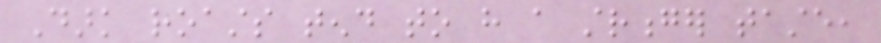Dark roasts tend to have a stronger taste,
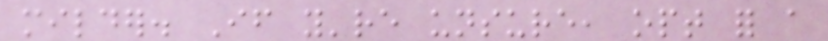milder. If you're unsure, opt for a
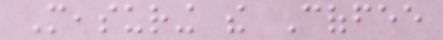Measuring the Coffee
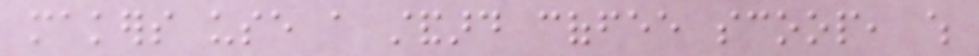makers use a standard coffee scoop, which
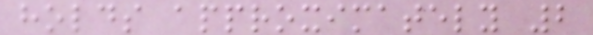holds approximately 2
